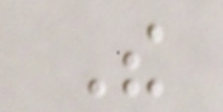The
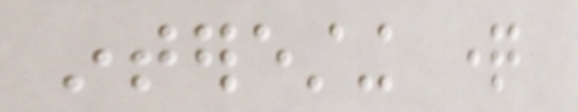interesting question
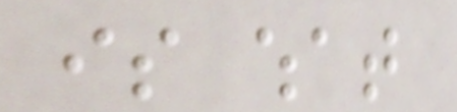is what
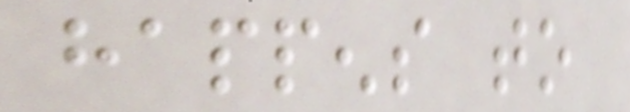happens to
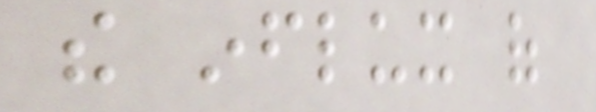the influx of
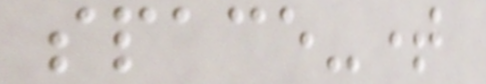space-time
